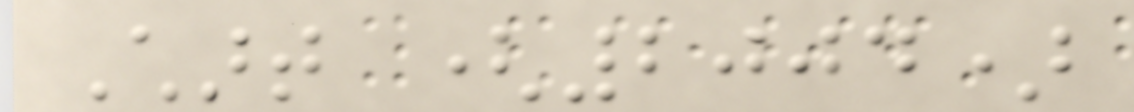Chart (2004)
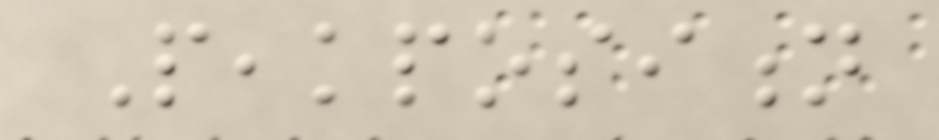Peakposition
